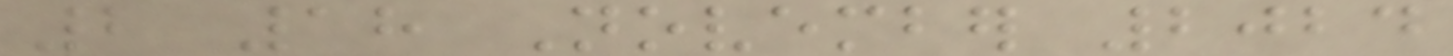2 18 November 2024
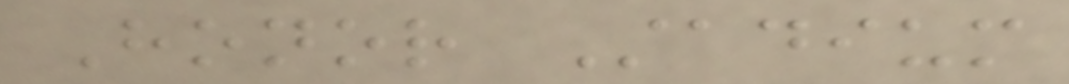Honor Stadium
